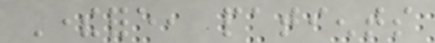Therefore, patients
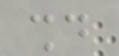should
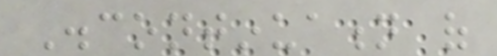Discontinuation of
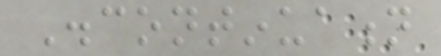Discontinuation
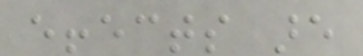effects are
